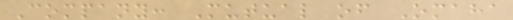Company: Mutual of Omaha
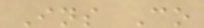Ins Co
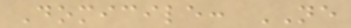Domicile: NE
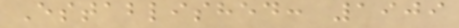Established: 1909
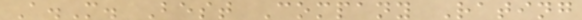A.M. Best Company Rating
